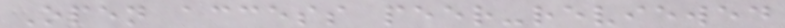Open access peer-reviewed
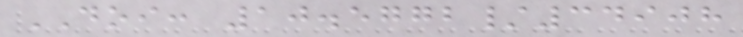DOI: 10.5772/34908
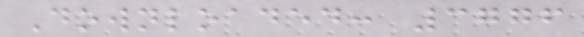Downloaded: 3776
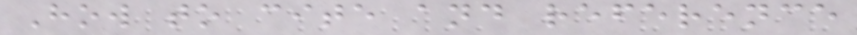How to cite and reference
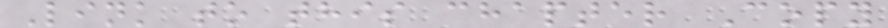Link to this chapter Copy
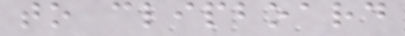to clipboard
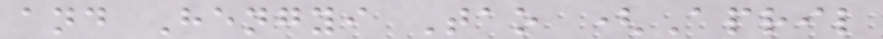and Hengyi Tao (April
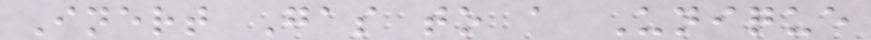Inert Gas to a Unique
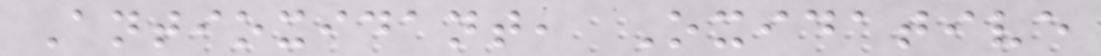Antioxidant, Oxidative
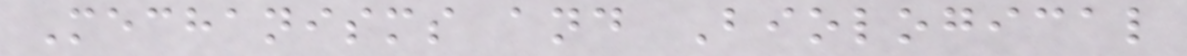Mechanisms and Biological
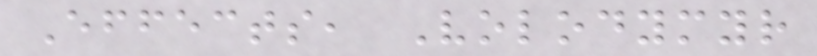Effects, Volodymyr
